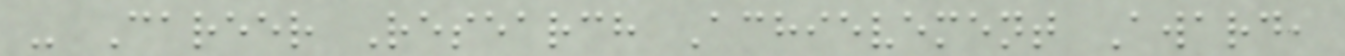- Career Research Achievement Award,
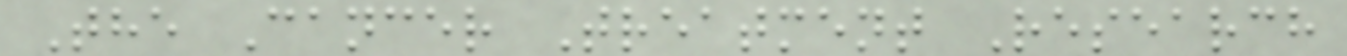The Cancer Treatment Research
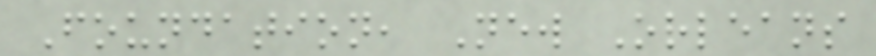Foundation, New Orleans
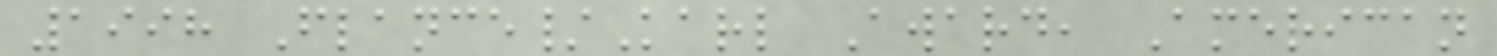1998 Flance/Karl Award, American
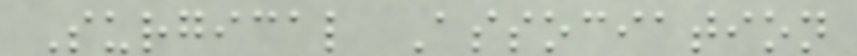Surgical Association
